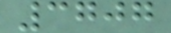3707
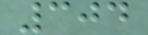304
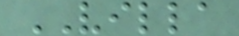VILLA
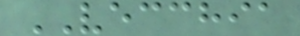VECCHIA
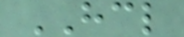HCL
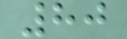80
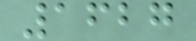1627
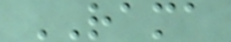RAMA
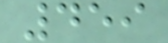459
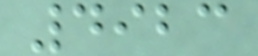4923
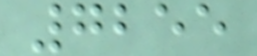7255
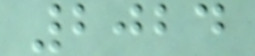2024
